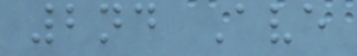2nd Ave
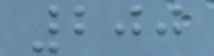200
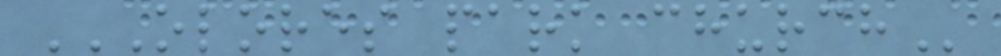OLORES PARK CHURCH
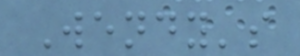Wendy's
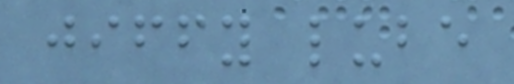jiffy lube
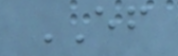EF
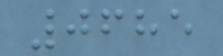0685
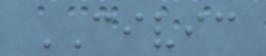CIVIC
